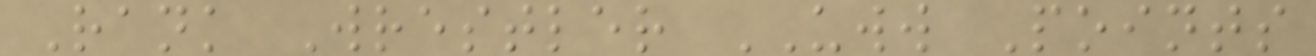Rank Wrestler UWW Points
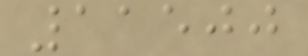11500
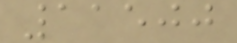11500
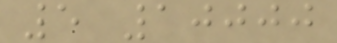5 10000
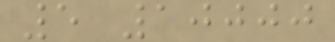5 10000
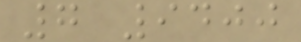7 9400
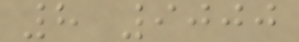8 9000
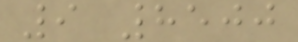9 8500
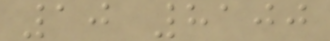10 8100
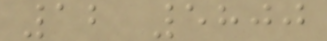12 5800
